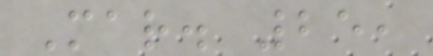Mar. 25,
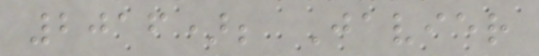2016); Javier
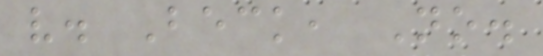v. Beck, No.
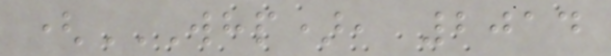(WHP), 2014
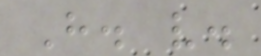H. v.
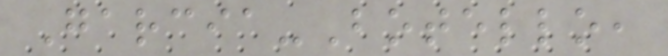Garcia-Botello,
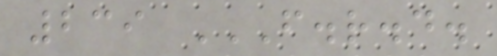239 F.R.D.
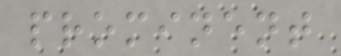prominent
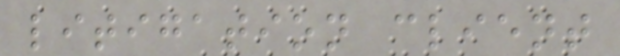litigation client
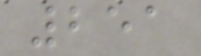251
